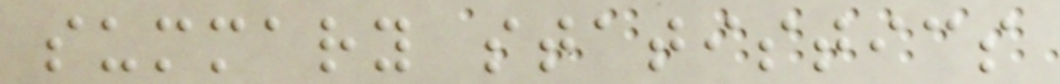summary statistics
